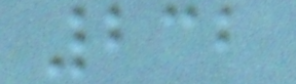232
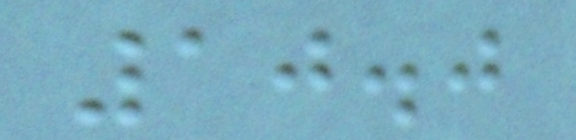10.0
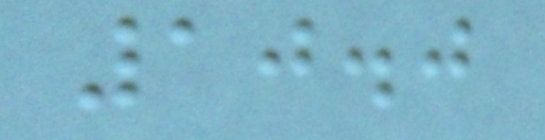10.0
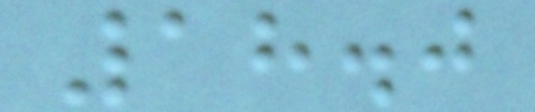18.0
